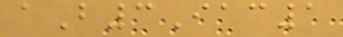aB3Iac1
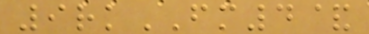9rkFM4&
